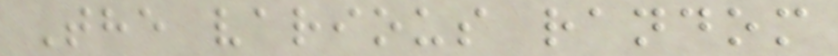The various random
